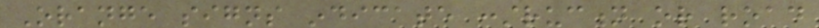Orange signs indicate construction or road
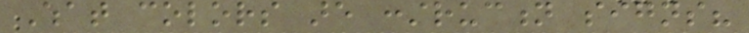What colors are construction signs?
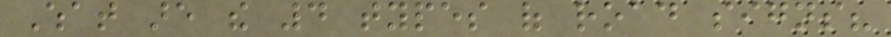What are the 4 types of road signs?
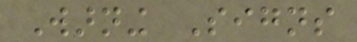Warning Signs
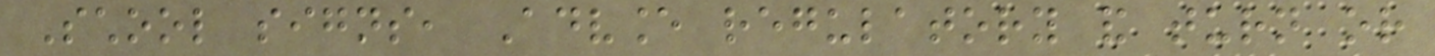School signs, Advance regulatory and turn or
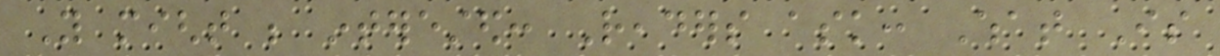You might be interested: Readers ask: What Is
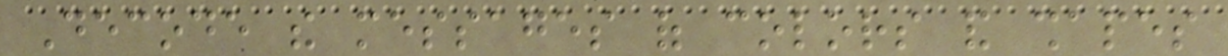Decode the messages of colors and shapes
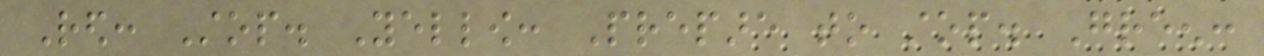Red: Stop. Yellow: Prepare to stop. Green:
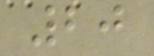20
